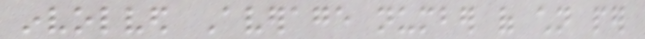involved Average number of children per
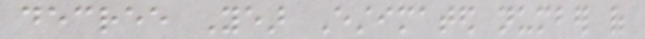decree Year Estimated number of
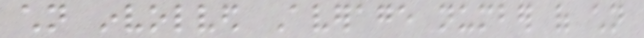children involved Average number of children
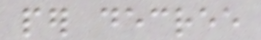per decree
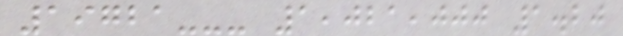19721--- 1,021,000 1.20
